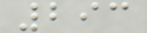293
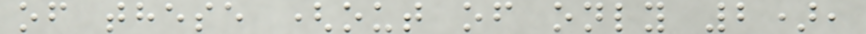of these (out of only 2),
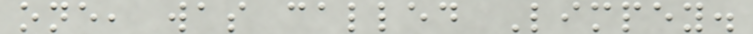one, was called Limpey.
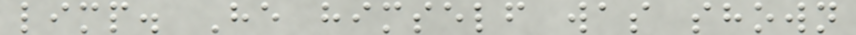limp. He himself was shown
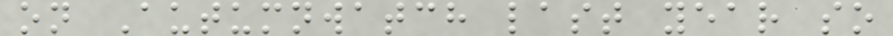on Autumnwatch last year so
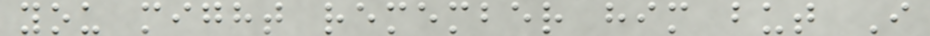you might remember him but I
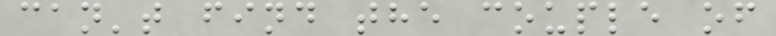can't find the couple of
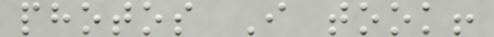photos I took!
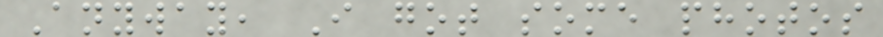Anyway, I got some photos
